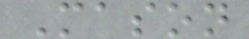Mason
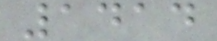1414
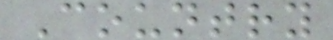Country
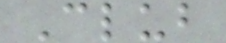Club
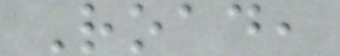Road,
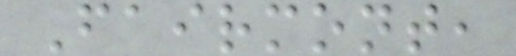Fairmont,
